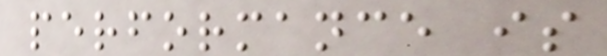performance is
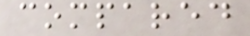compared
